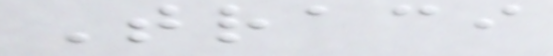Traci
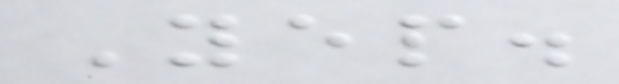Yep.
